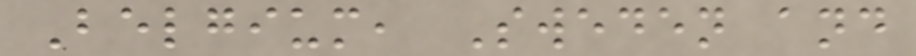Belgium, Sweden and
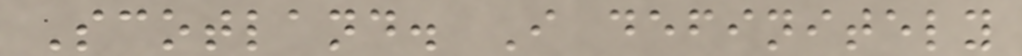Scotland. I definitely
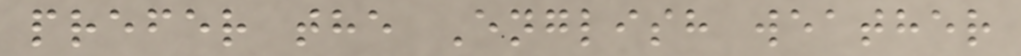prefer the English weather
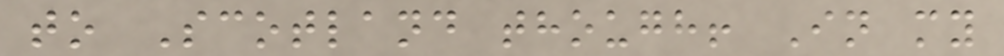to Scotland though! In my
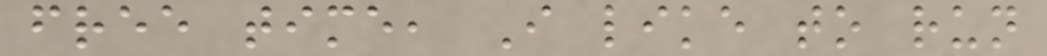free time, I like to run
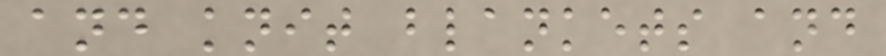and knit blankets and
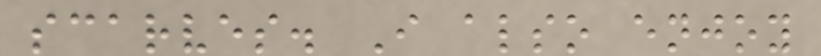scarves. I also enjoy
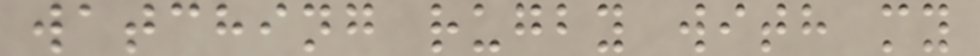watching rugby with my
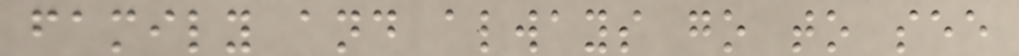family and always go to see
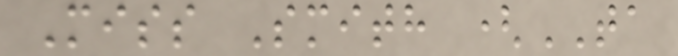Miss Smith (TA
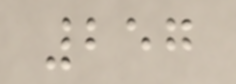257
